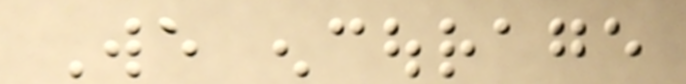We encourage
